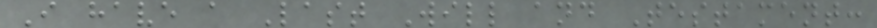I have a Last Will and Testament:
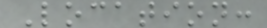Location:
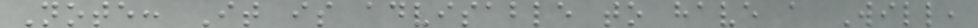Note: It is advisable to have a Will,
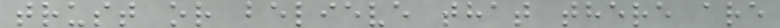trust or believe that there are
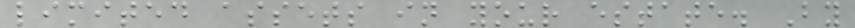limited assets in your estate. By
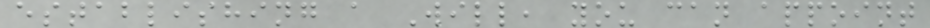establishing a Will, you can appoint
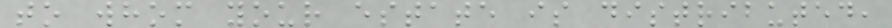to whom your estate is distributed,
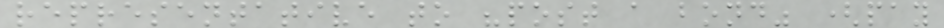representative to "post a bond" (pay
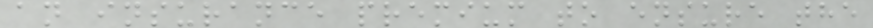an insurance premium to ensure the
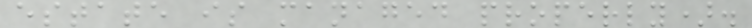estate is managed properly).
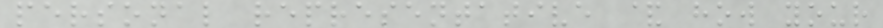personal representative & how your
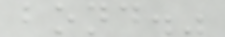bond."
